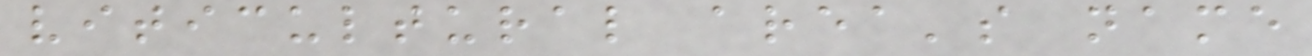viticultural area's name
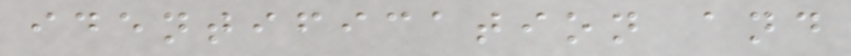identification and
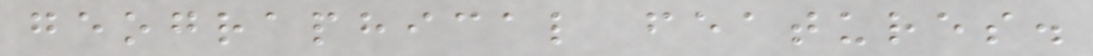geographical features.
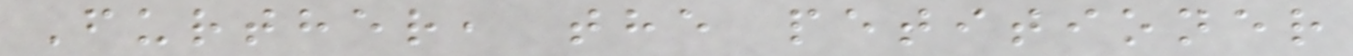Further, the petitioner
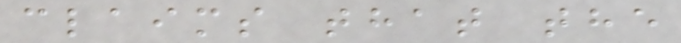claims that the
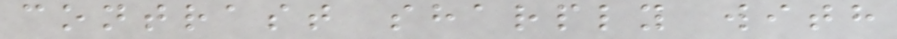contrast sharply with
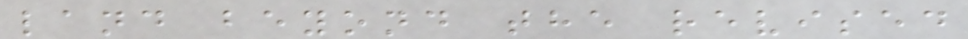land beyond the revised
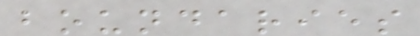boundaries
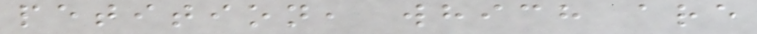petition, which are
